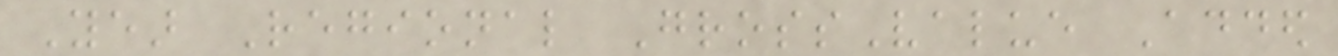Year Regional GrossValue Added
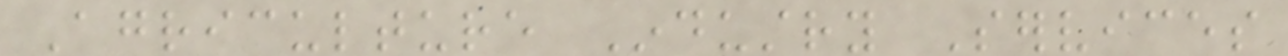Agriculture Industry Services
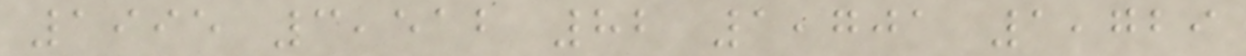1995 3,512 82 1,701 1,729
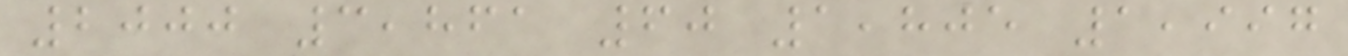2000 3,861 60 1,805 1,997
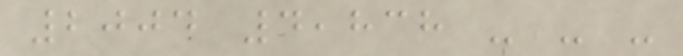2004 4,838 - - -
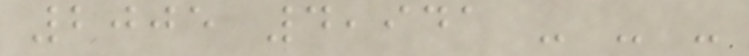2005 4,941 - - -
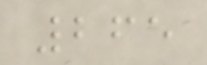265
